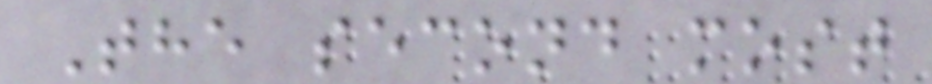The second most
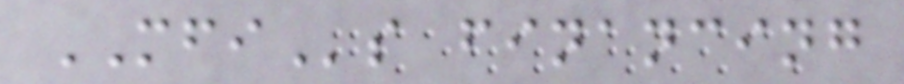MFIs financing
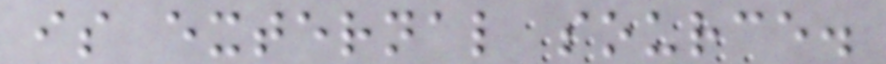is external source.
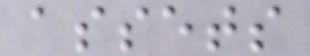assets
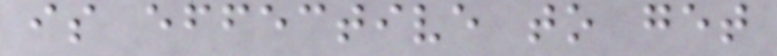is effective to get
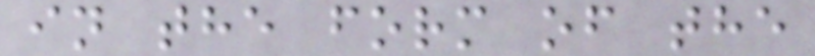in the form of the
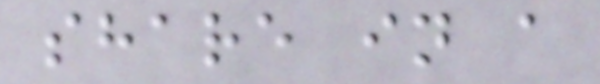share in a
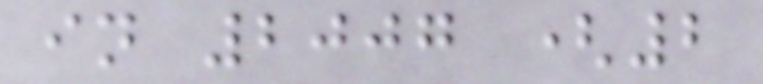in 2007 (2
